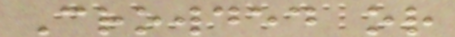Crowded or
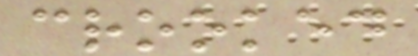crooked
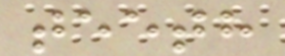teeth
